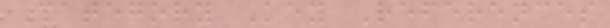Category Key References
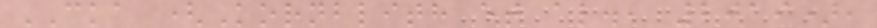CKA (Kornblith et al., 2019),
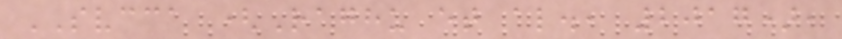SVCCA (Raghu et al., 2017),
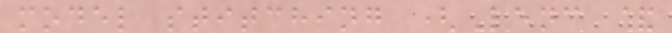model stitching (Lenc &
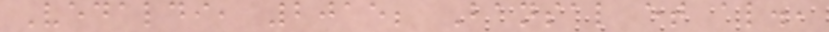Vedaldi, 2015; Bansal et al.,
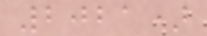2021)
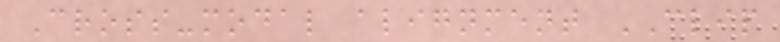Cross-modal alignment CLIP
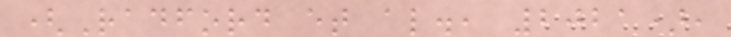(Radford et al., 2021),
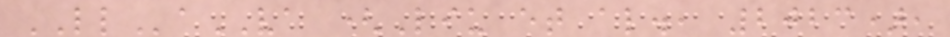LLaVA (Liu et al., 2023),
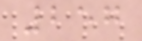257
